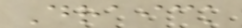Draick
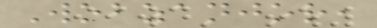Wobzanjor,
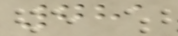781
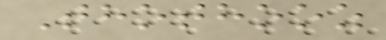Thothooz
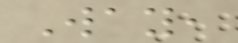Way,
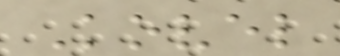Kovel
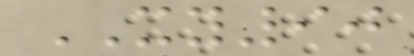XY90
